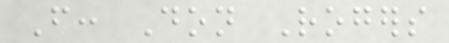From: Don Rogers
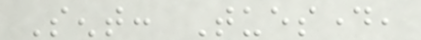Sent: Tuesday,
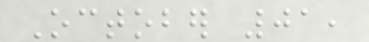October 01,
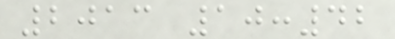2013 10:42
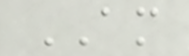AM
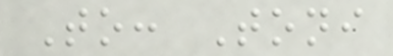To: Toni
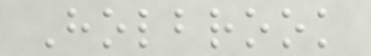Holbrook
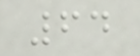64
